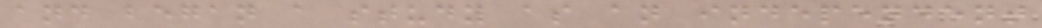and began a study as an independent
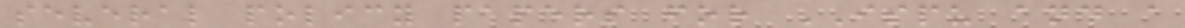several policy papers for ISPU and a
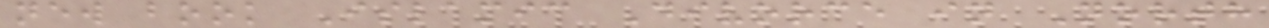new book Islamic Divorce in North
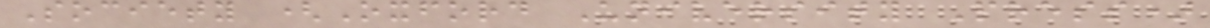Society (Oxford University Press)
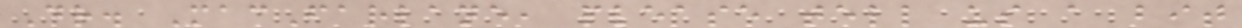Dr. MacFarlane, please tell us a bit
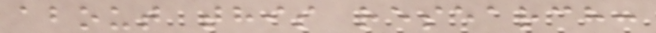about this research:
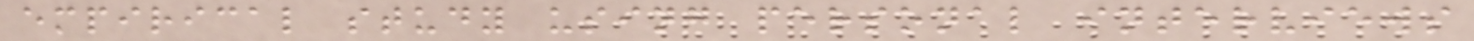empirical study using personal interviews
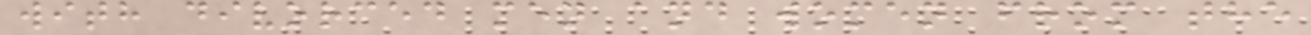with divorced men and women from the
